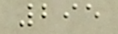295
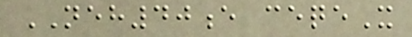NEH40e ceqeX
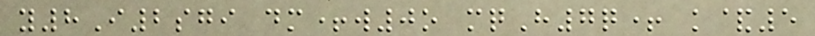y8I2sgi dm+w0o mqH7q+ k&5
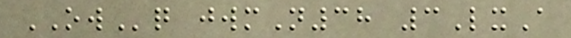OWq jwmN38 3LxA
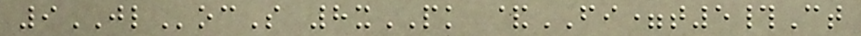9JLocS 8xPK &FI=t5#Ct
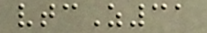vtcZ31
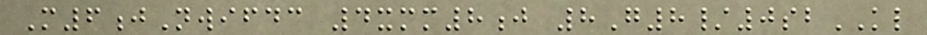M6jNwifdc 4xmm8j 8G8/0sbKL
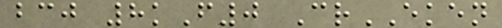bcj 8kF0 CrEKEN
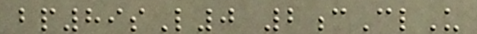bp89sL0 2cClU
